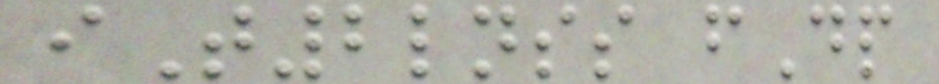iT2lnss fDp
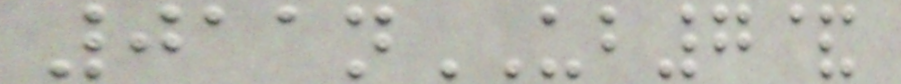011nUB7&
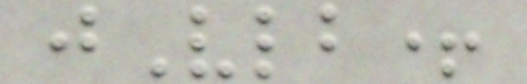jVlb+
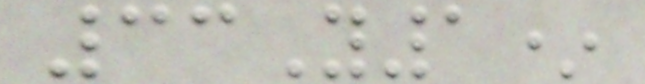33Y1*
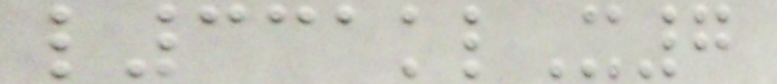l331klX7
